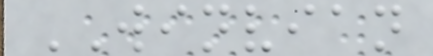WINVIAN
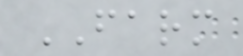FARM
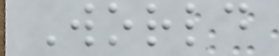World
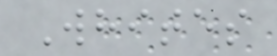Whites
